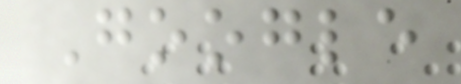Google
